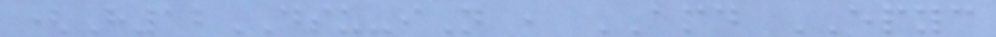(H12DSU-iN , AMD EPYC
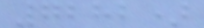7282)
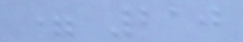= 210
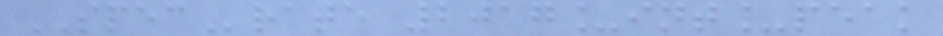SPECrate 2017_int_peak
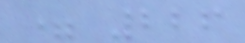= 226
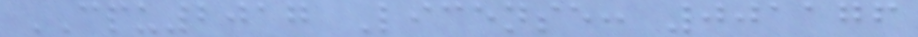CPU2017 License: 001176
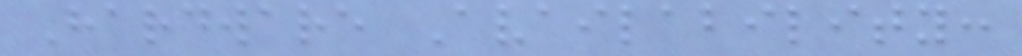Hardware Availability:
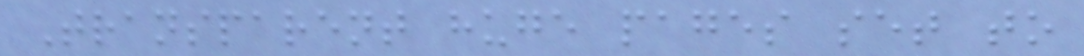Transparent huge pages set to
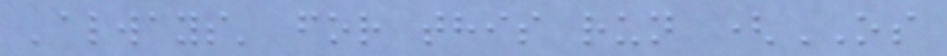'always' for this run (OS
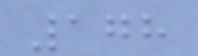178
